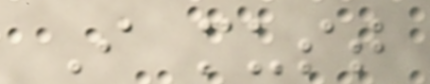I must
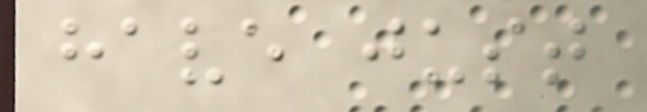have just
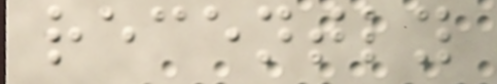recently
